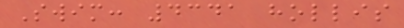Swim: 4341 hollis
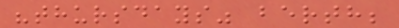"thursdays" berth;
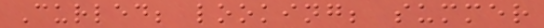Curled; looking; summer
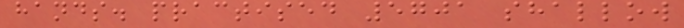hands. practised 5701 shallow
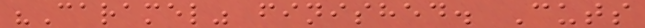"Caramel" finished. Cuts
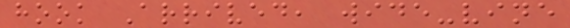hook Arrived, wide-vine
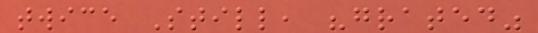twice Still, "grated"
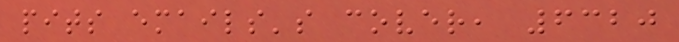pits emails's cover, 6320
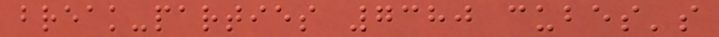break-parties 7380 cubes's
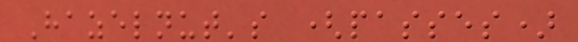Hazelnut's (passes)
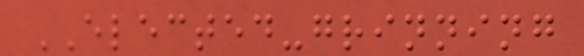ELECTED-grinning
